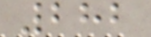282
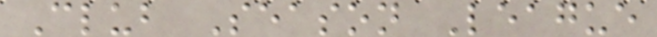Club Season League
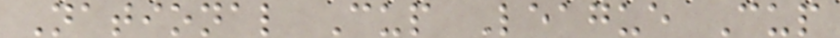National Cup League Cup
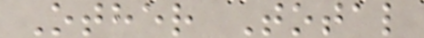Other Total
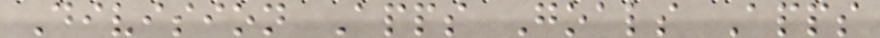Division Apps Goals Apps
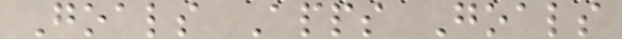Goals Apps Goals
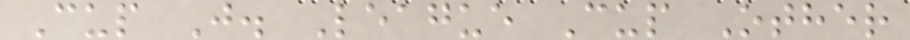Cup J. League Cup Other
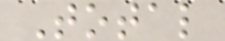Total
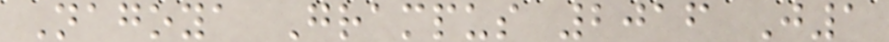Nagoya Grampus 2016 J1
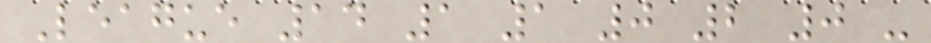League 14 1 1 0 2 0 -
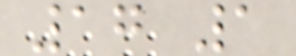17 1
